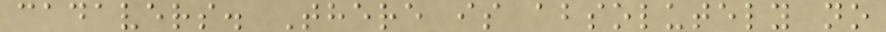cadavers. There is absolutely no
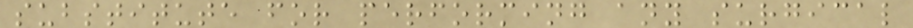substitute for performing any surgical
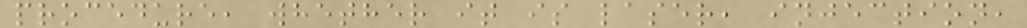procedure, whether it is laser, injection,
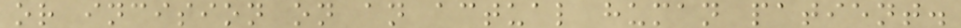or incision on an actual human patient.
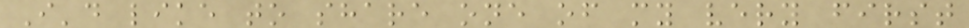I'd like to share one of my very first
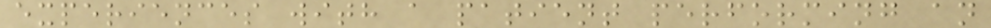experiences with a patient performing an
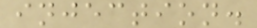injection.
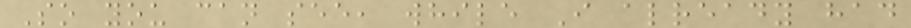So you can see, while I already had
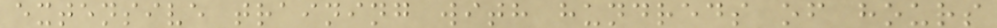extensive training with hundreds of hours
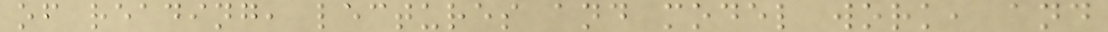of reading, lectures and model work, and
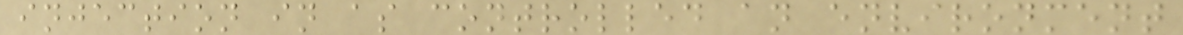injection in as controlled an environment
